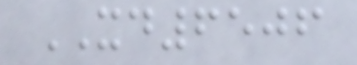XD6506
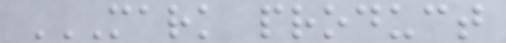MARK PRODUCT
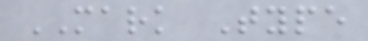MARK Type
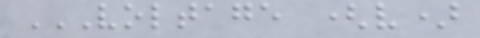VOLTAGE (V)
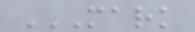MARK
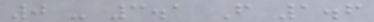0 - 3.1 F 1.6
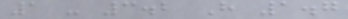1 - 3.2 H 1.7
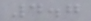4.7
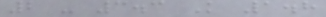2 - 3.3 K 1.8
